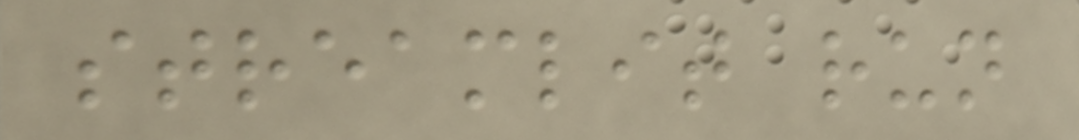streamlit run
